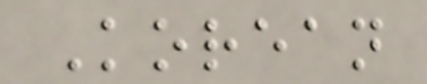Korean
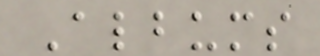Albums
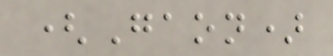(Gaon)
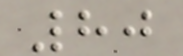80
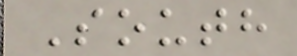South
